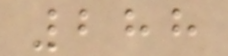288
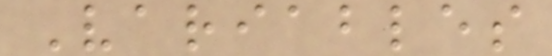Variables
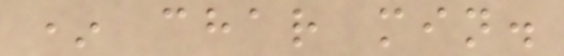* char min.
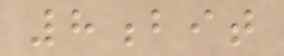8bit
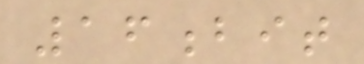16bit
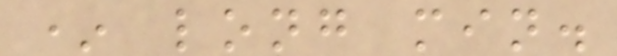* long min.
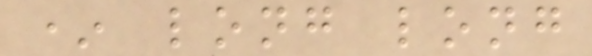* long long
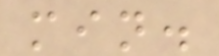min.
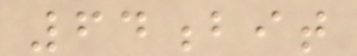64bit
